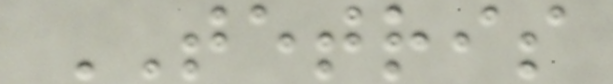TETRIS
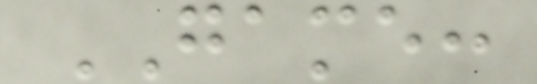GAME:
